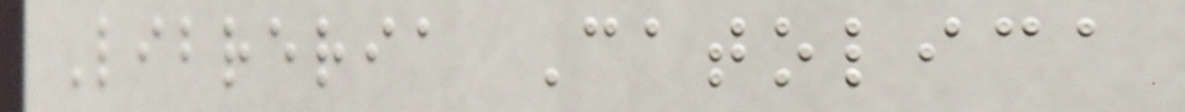Libreria Catolica
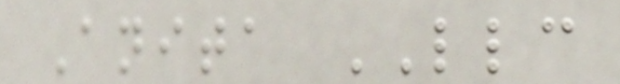Anita LLC
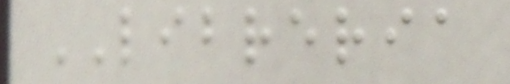LIBRERIA
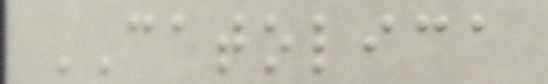CATOLICA
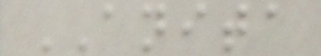ANITA
